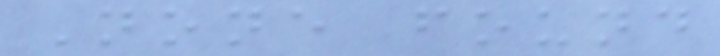None found
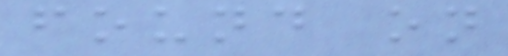found on
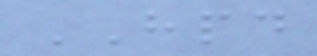HPD
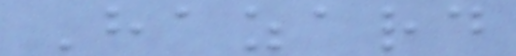Hazard
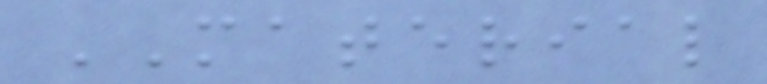MATERIAL
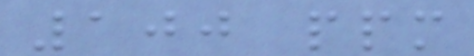100 ppm
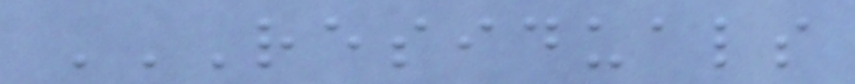RESIDUALS
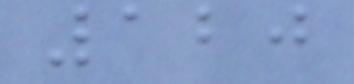120
